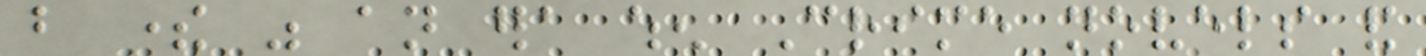but there was an era when Crime novels and
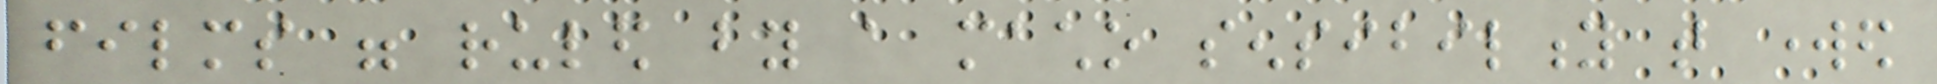films were ruled by a macho sensibility that worked
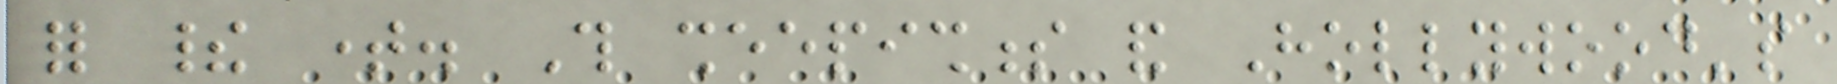for their time. This sheepishness and Hollywood's
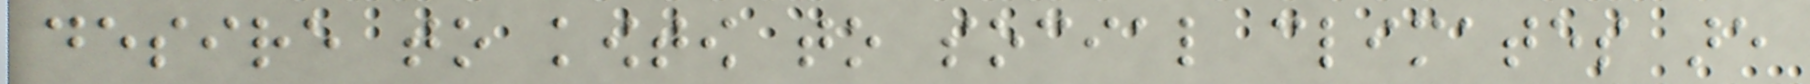desire to kowtow to social climates are
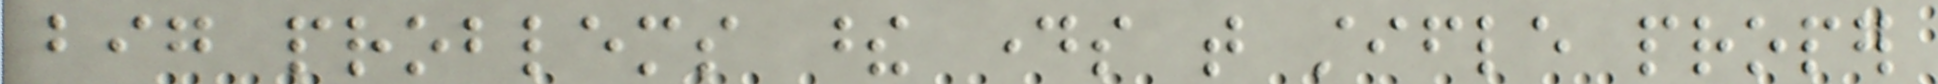big problems these days that stifle proper
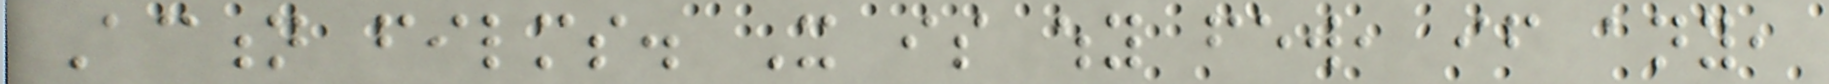Action films. It is why few, if any,
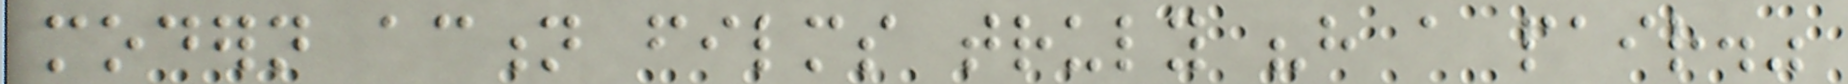modern action films truly "have a pair."
